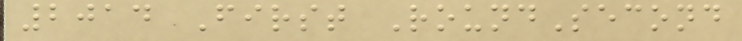2014 First RoundSecond
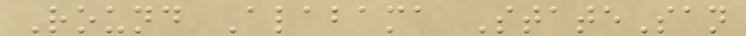Round Alabama StateSan
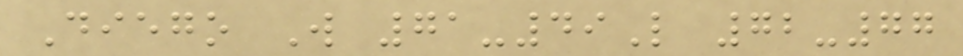Diego W 71-49L 72-77
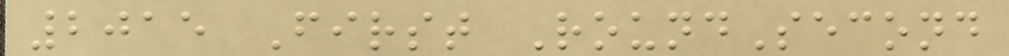2015 First RoundSecond
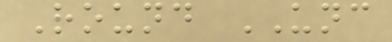Round UNC
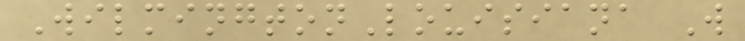WilmingtonLouisiana W
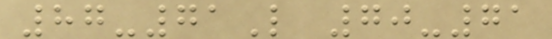87-71L 70-71
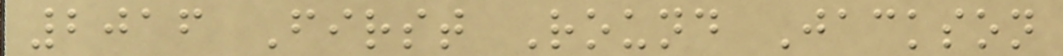2016 First Round Jackson
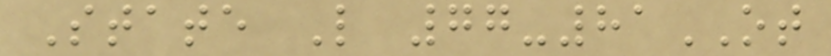State L 77-81OT
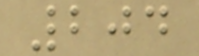204
